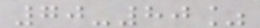70-80%
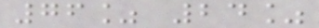76% 24%
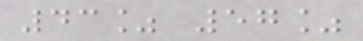43% 57%
